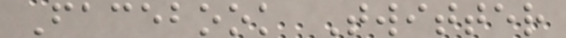Facebook Twitter
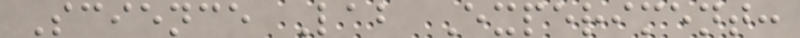Science Lab Experiment:
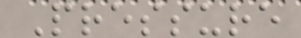Pressure
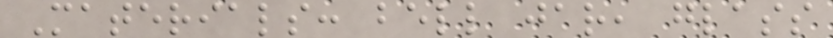Materials: bell jar, glass
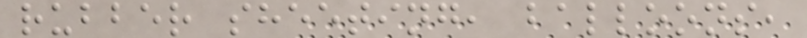rubber sheeting, balloons,
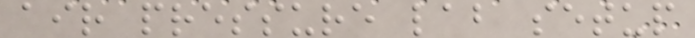air pressure lab setup
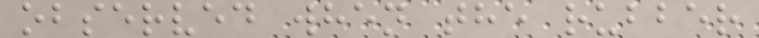observed when the rubber
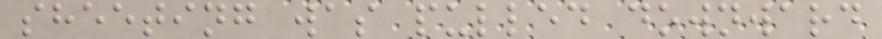sheeting was pulled downward
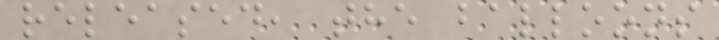released, the balloons
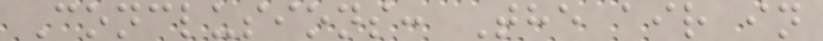Conclusions: The air in
